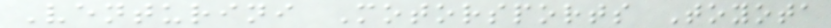Venturini Motorsports Toyota
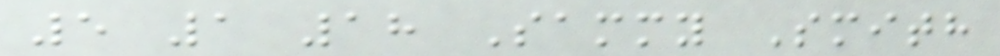5 1 18 Sammy Smith
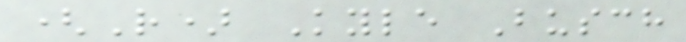(R) Kyle Busch
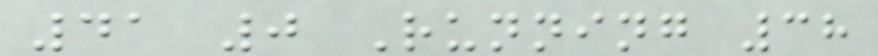41 0 Running 38
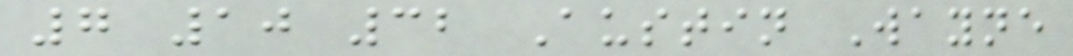7 10 32 Austin Wayne
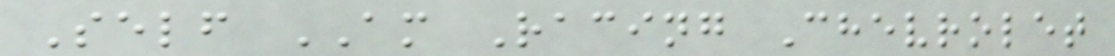Self AM Racing Chevrolet
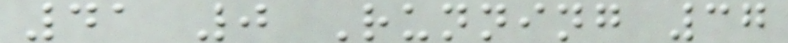41 0 Running 37
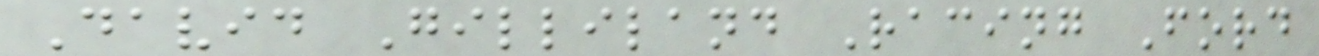David Gilliland Racing Ford
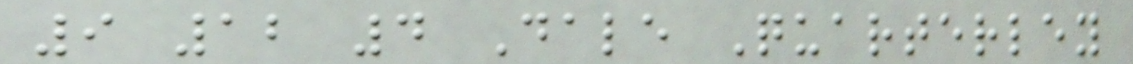9 12 4 Dale Quarterley
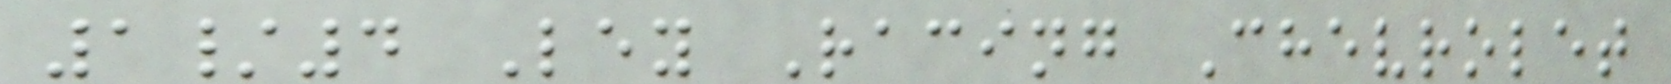1/4 Ley Racing Chevrolet
